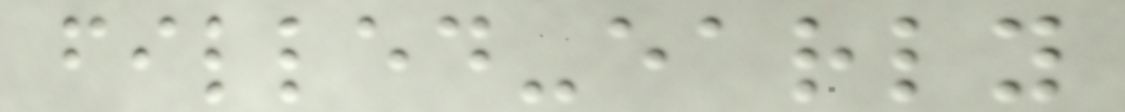filled-early
